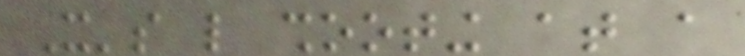It's like shooting at a
